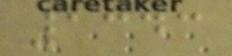1343
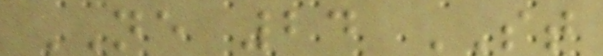NE 24 ST
